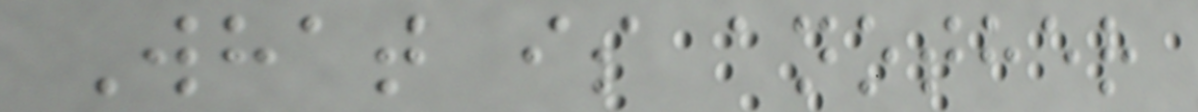What is another
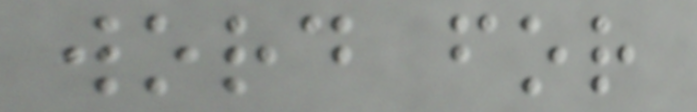word for
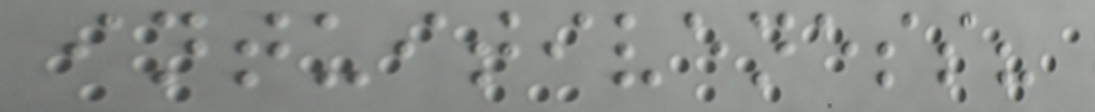intuitiveness?
